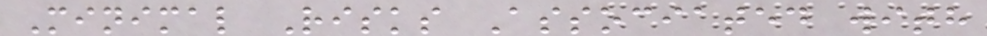Minimal Risks Associated with
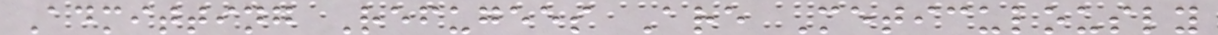Admitting Refugees Are Meticulously
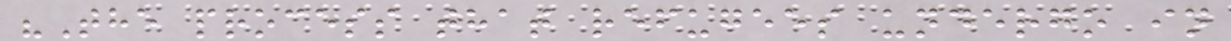"The process that refugees undergo in
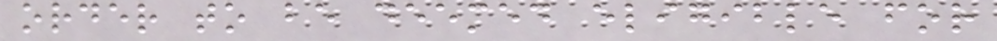order to be deemed eligible for
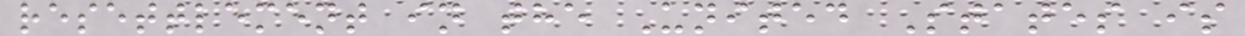resettlement in the United States is
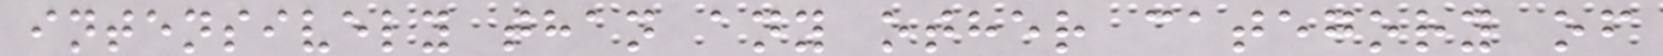intensively than any other category of
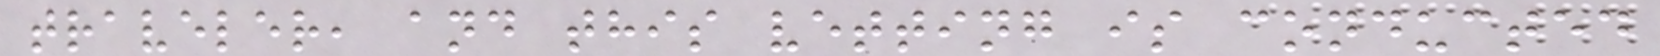traveler, and this vetting is conducted
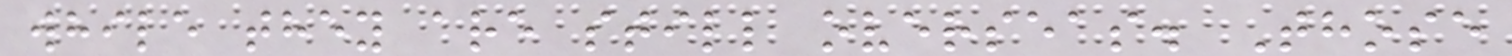while they are still overseas. Those
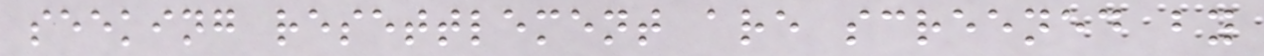seeking resettlement are screened by
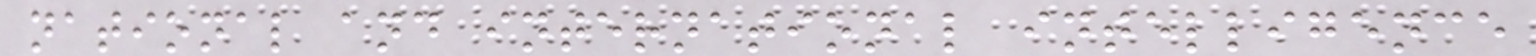national and international intelligence
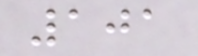101
